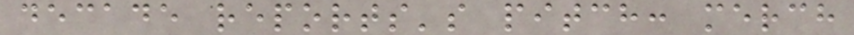decade reports's pitch: merch
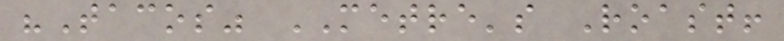"Tacos" METRE's Roast!
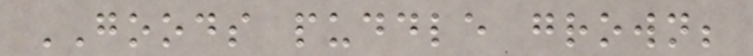GOODS puddle grown;
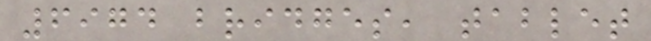6974 bridges, tablet
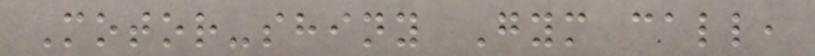Motor-shiny Gym call,
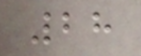28
